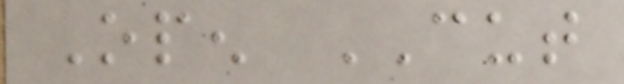Open CUT
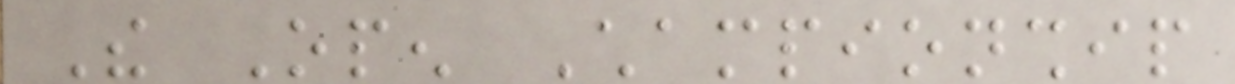The Open Championship
